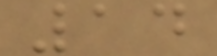14
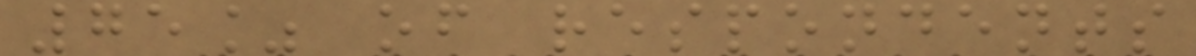75% of respondents
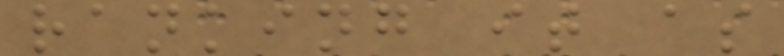ranking it as
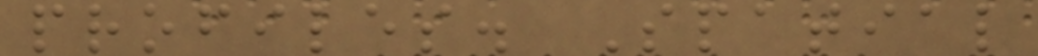profiles. Spatial
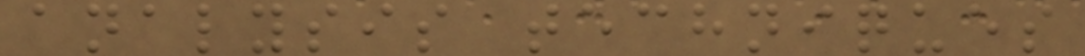analysis techniques
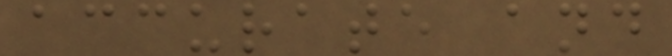accurate and
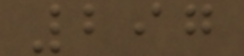297
